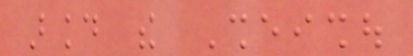around the Sheishou
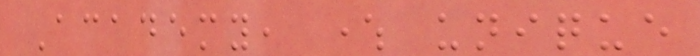Academy, where unique
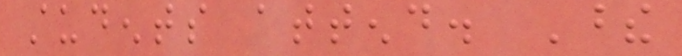students attend. These
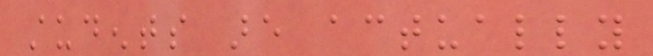students are actually
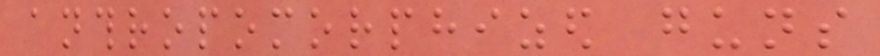anthropomorphized guns
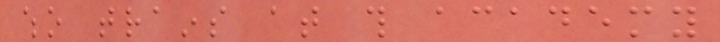who trains at this academy
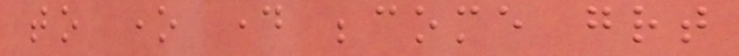to one day become great
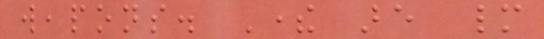weapons. There are many
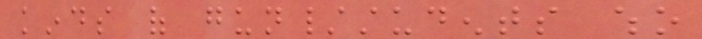kinds of gun/students who
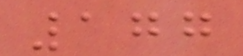177
